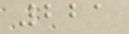221
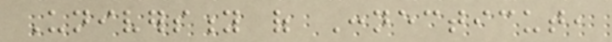University of Connecticut,
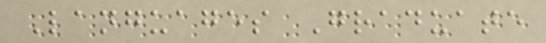Languages Graduate
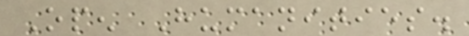Open Humanities.
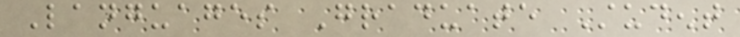Languages Graduate Student
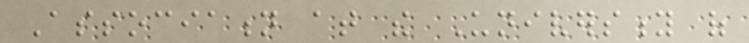Association at the University of
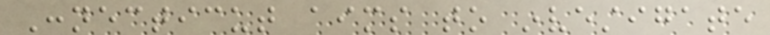Connecticut aims to investigate
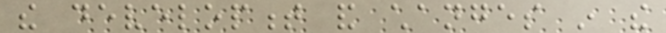the development and changes in the
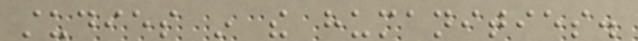studies in the humanities.
